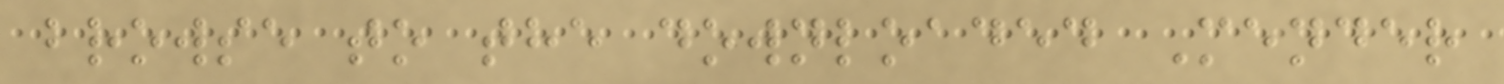browse to the downloaded Mender
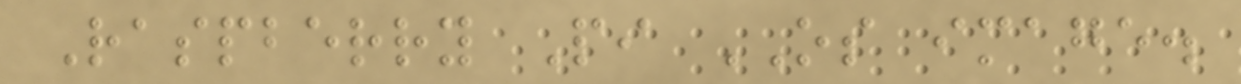Raspberry Pi OS image.
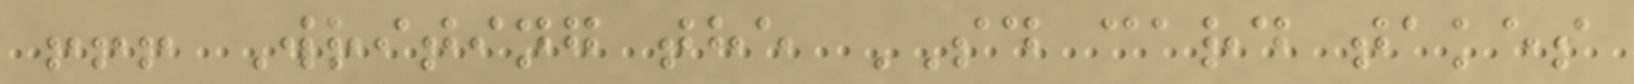!!! Writing the SD card takes
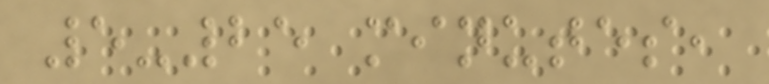5-25 minutes,
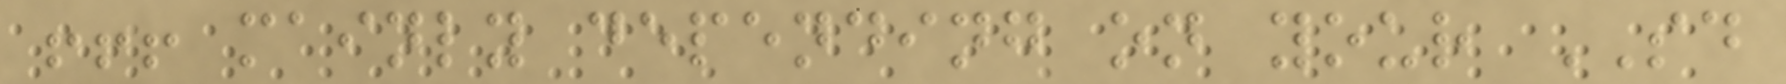!!! mainly depending on your SD
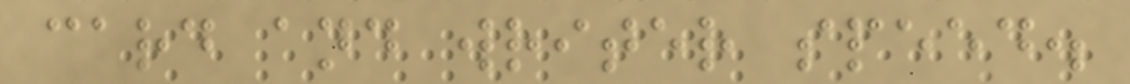card and writer speed.
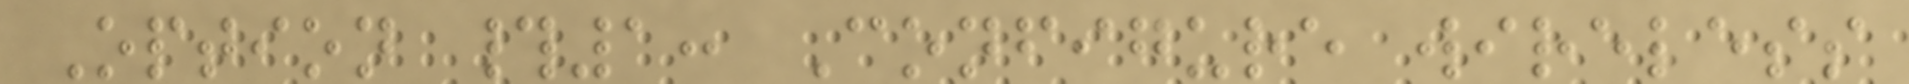Option #1: Configure wireless
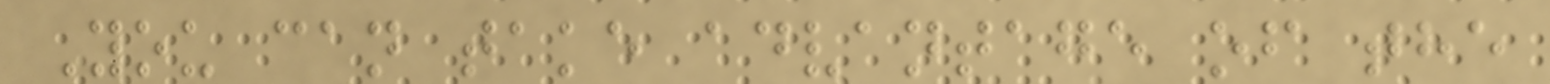You can take advantage of the
